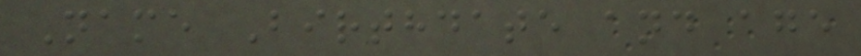Name Birthdate and age
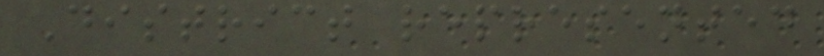District represented
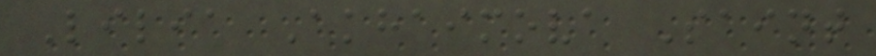Lilia Akhaimova Saint
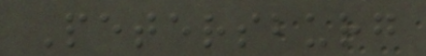Petersburg
